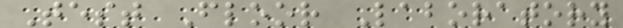Test Floor Laboratory
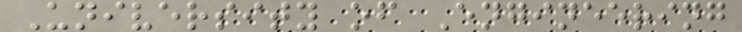University of Engineering
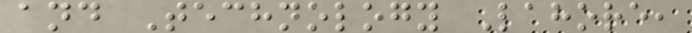and Technology Lahore,
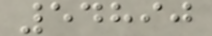54890
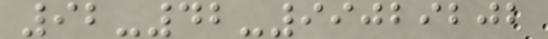92-42-99029202
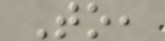To,
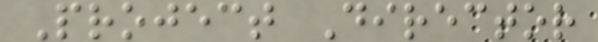Project Director
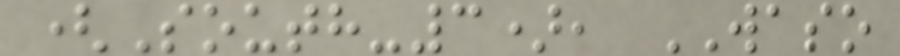(South-3), WASO
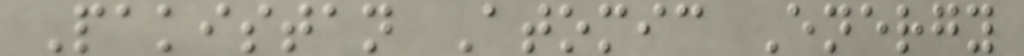Pakistan Atomic Energy
